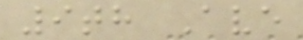9th Ave
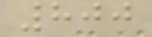800
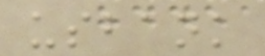usbank
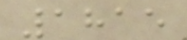1815
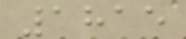1815
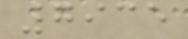7935
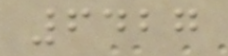6427
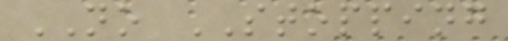NO STOPPING
